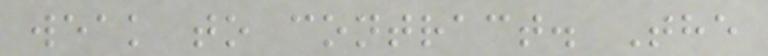weak to contract. The
